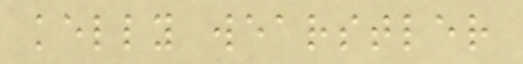kelly wearstler
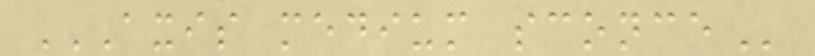AXIS MEDIUM SCONCE
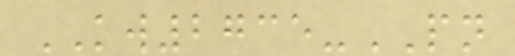KW2735-PN
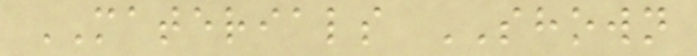MATERIALS SHOWN
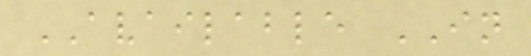AVAILABLE IN
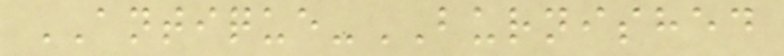ANTIQUE-BURNISHED
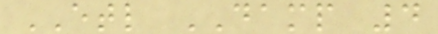ETL DAMP 4
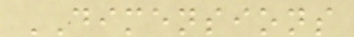DIMENSIONS
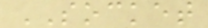SOCKET
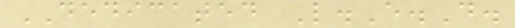DEDICATED L.E.D.
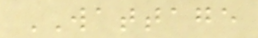WATTAGE
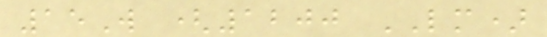15W (1200 LM)
